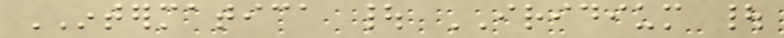INTERMATICA | IRIDIUM |
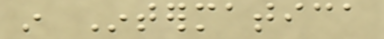in Intermatica
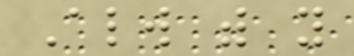Always with you
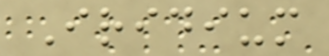Iridium
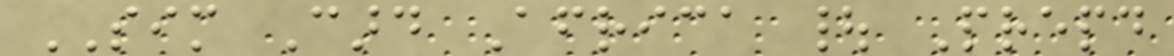SIM Card Africa | Prepaid
